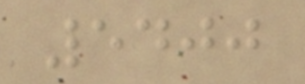5400
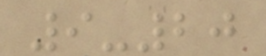9-20
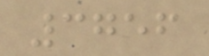3756
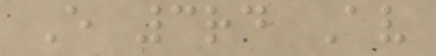E 3rd Av
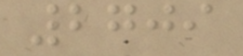2709
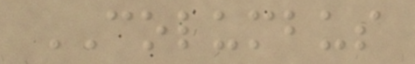COLUMBUS
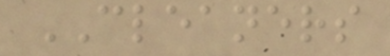CLEANERS
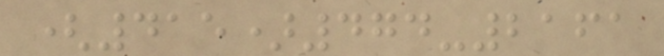(415)474-2161
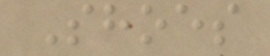Shoes
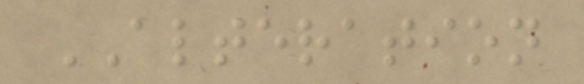ALTERATION
